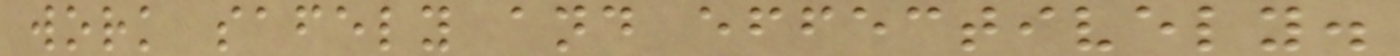work safely and effectively.
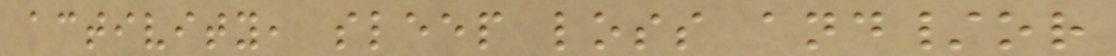activity, sleep loss and/or
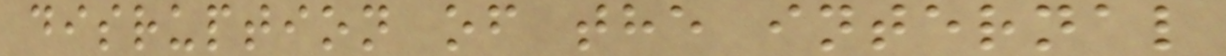disruption of the internal
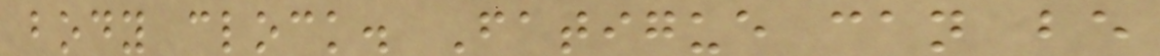body clock. Fatigue can be
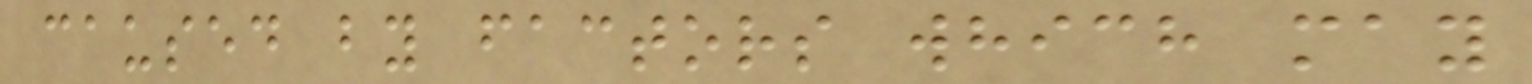caused by factors which may
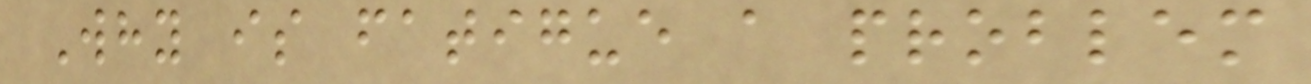Why is fatigue a problem
